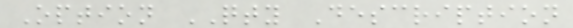Option QTY Description
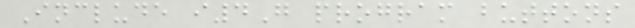Include i4G program buttons
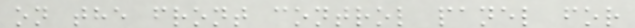on the front control panel for
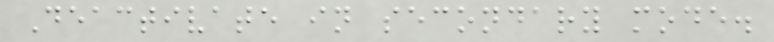Deactivate in secondary mode.
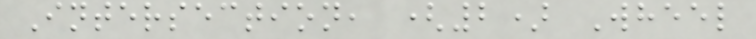Intersection, (2) Wheel
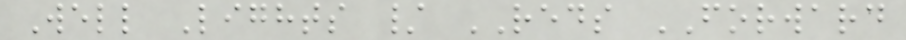Well Lights / REDS FORWARD
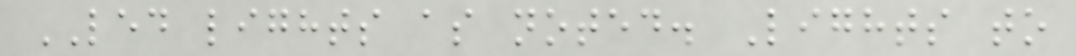LED lights as noted. Lights to
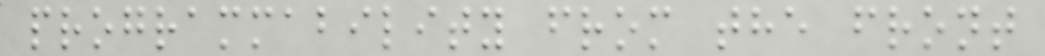programmability from the front
